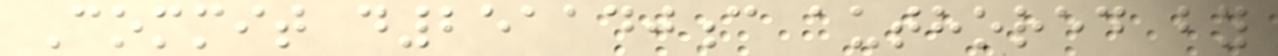Commit d251140c authored by
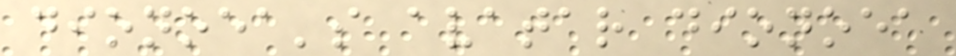dionoea's avatar dionoea
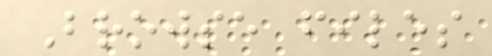Browse files
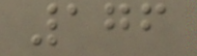176
